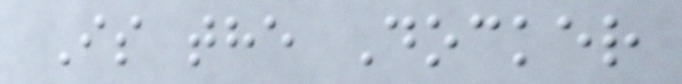Is the Docker
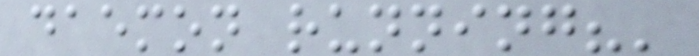daemon running?'
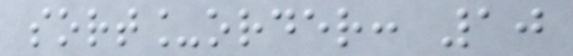sort_order: 10
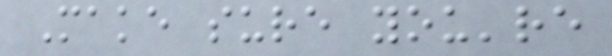Make sure you're
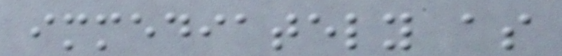immediately as
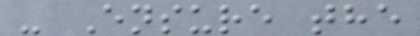- Ensure the
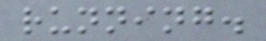running.
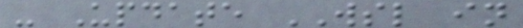- Update WSL in
